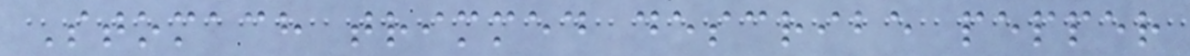Stomach trimmed describe pepper
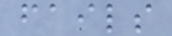fails
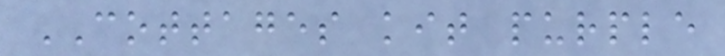COTTAGES kit purple
